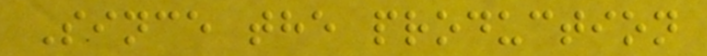Since the production
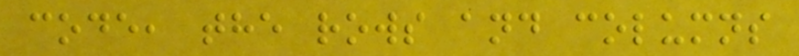code, the rows and columns
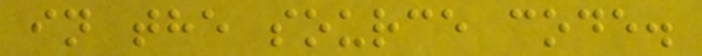in the source code.
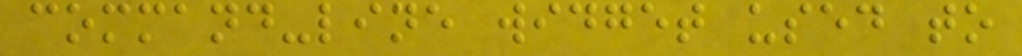command-line widget used to
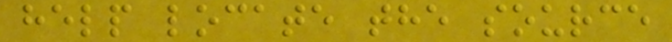help locate the source
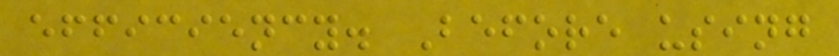efficiency. Before using
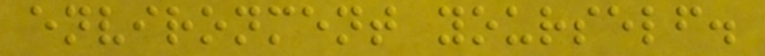environment yourself.
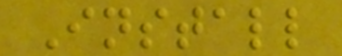Install
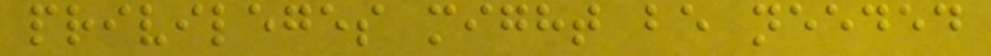privileges might be needed
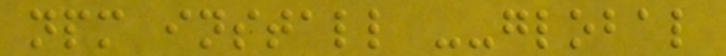npm install --global
